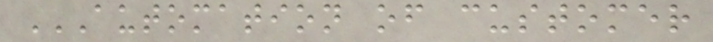AUTOMATION OF CUSTOMER
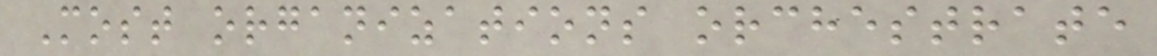Most organizations orchestrate
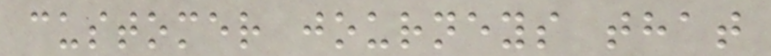customer journeys that
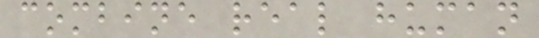combine real human
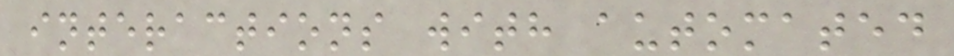interactions with automated
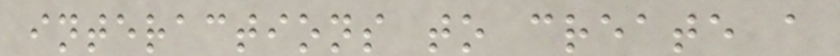interactions to create a
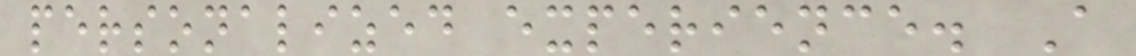personalized experience. A
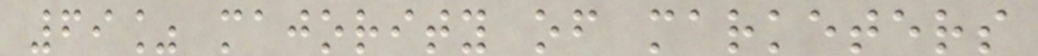69% majority of marketers
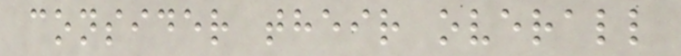consider their overall
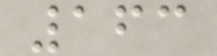163
